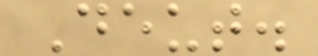Deut.
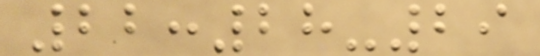22:28-29
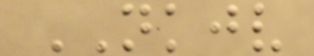NKJV
